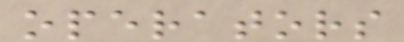operators
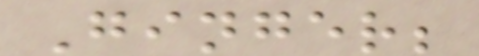Ginger;
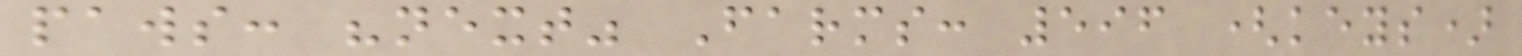paws: "next" Farms: 596 (keys)
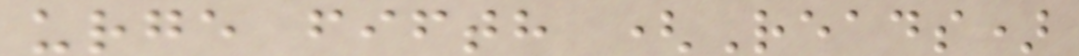urge fifth (Reads)
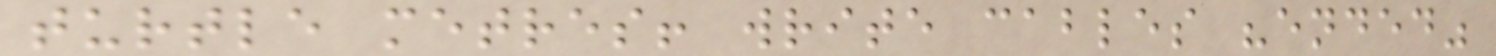turtle metres! write cables "ended"
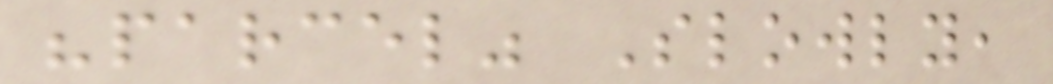"parcel" Slowly,
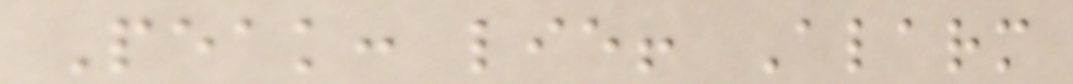Peak: lie! Alarm
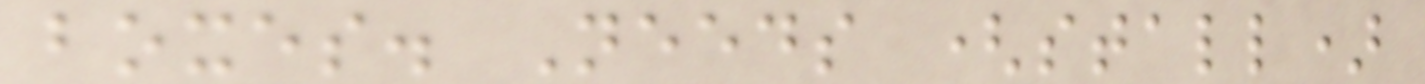boxes. Needs (stall)
